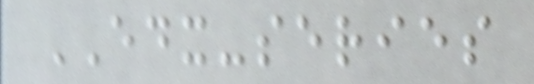EDX-series
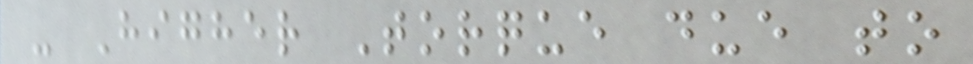- Higher Torque due to
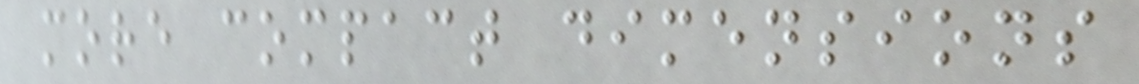more compact dimensions
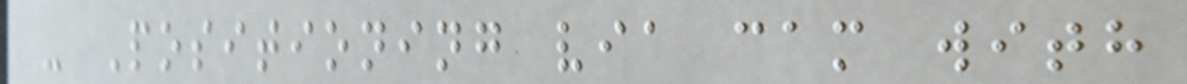- Positioning via cam with
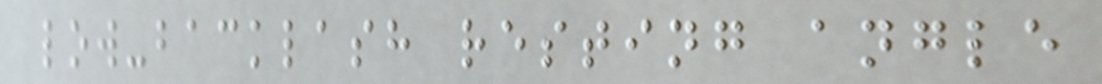low-backlash resting angle
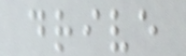drive
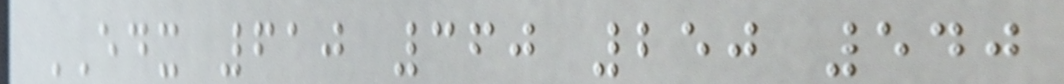EDX 610 360 250 540
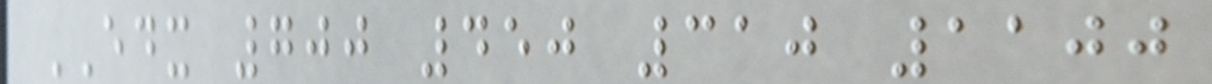EDX 700 450 310 1100
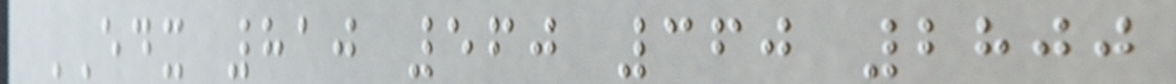EDX 810 560 360 2800
